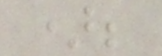);
